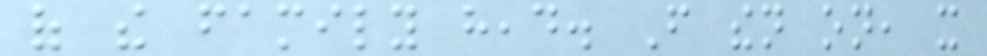of the family head. From then on, it
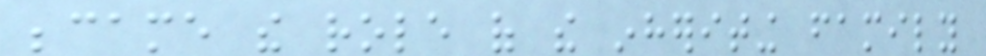became the role of the inheriting family
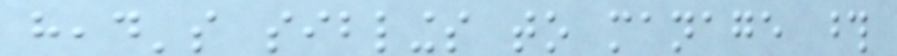head's siblings to manage those
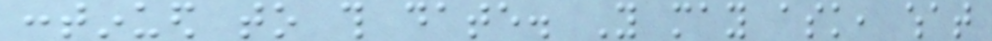continued to this date. You may ask, what
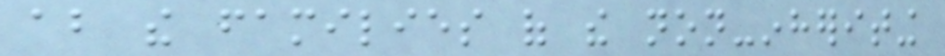about the families of the non-inheriting
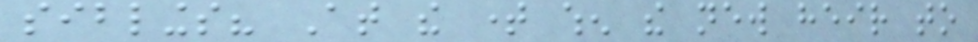siblings? At the time when the new heir to
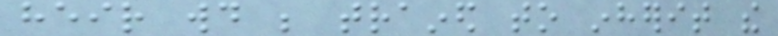heir would be trained to inherit the
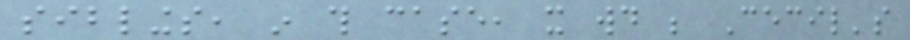siblings, in this case, it would be Cecil's
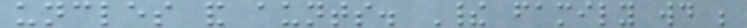uncles and aunts. Their family would be
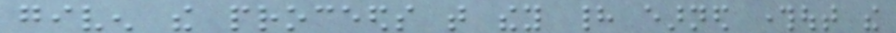given the proceeds that they had earned throughout the
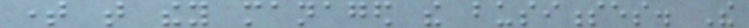time that they managed the businesses. The
